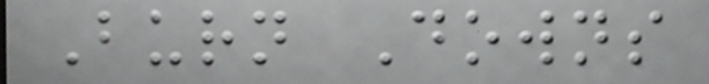Burn Downs
